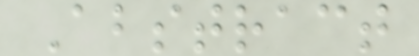Abstract
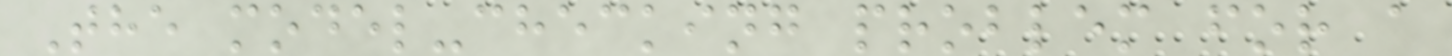The model-checking problem for a
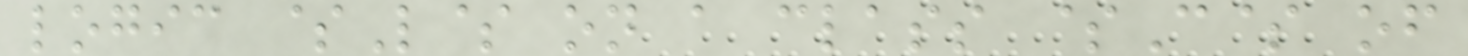logic $L$ on a class $C$ of
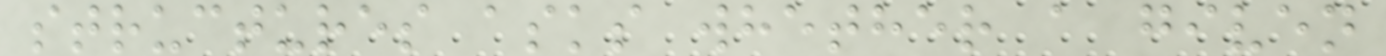structures asks whether a given
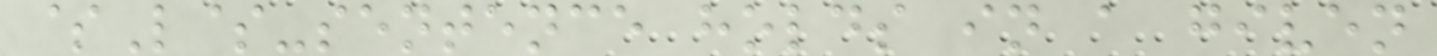$L$-sentence holds in a given
